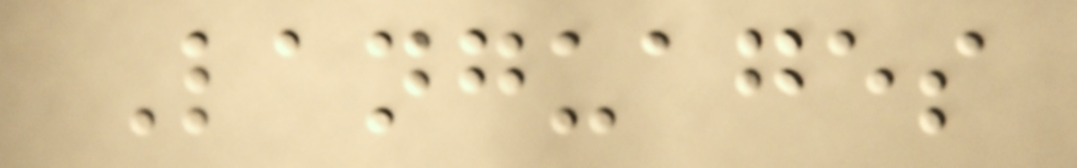Languages
